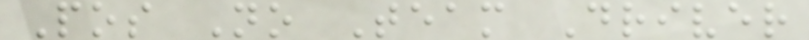Pos No Team Driver
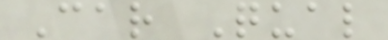Car Qual
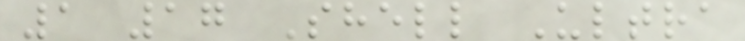1 17 Shell Ultra
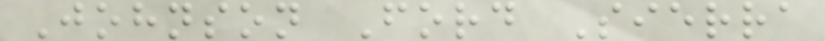Johnson Ford Sierra
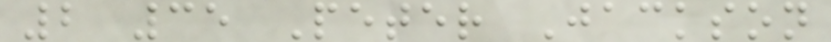2 35 Peter Jackson
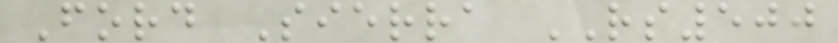Ford Sierra RS500
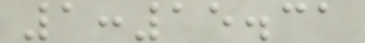1:15.31
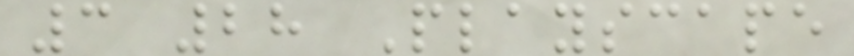3 28 Playscape
